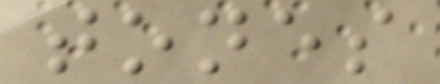tones
